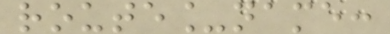route_name:
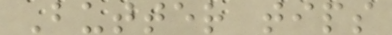Butter tips
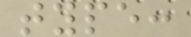type:
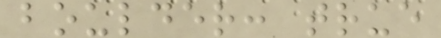boulder: true
